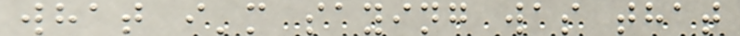what i'm saying was that
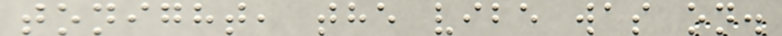tonight, the vibe was on.
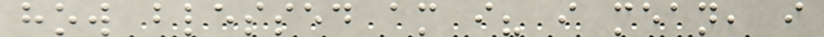how blessed am i? i mean, i
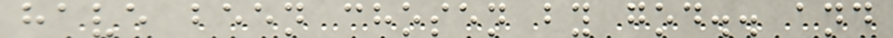have been chosen by god.. and
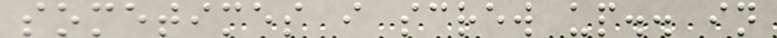sometimes i screw up.. in
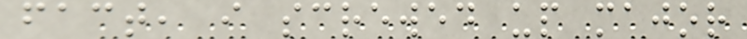fact, i screwed up major
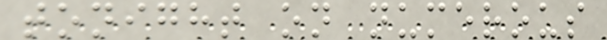tonight on numerous
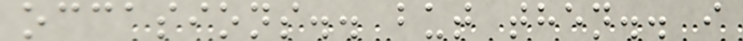occasions.. but then.. i
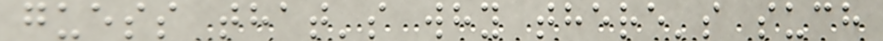guess that's why there's such
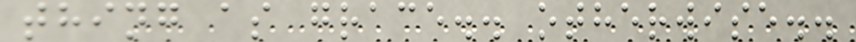thing as grace.. otherwise..
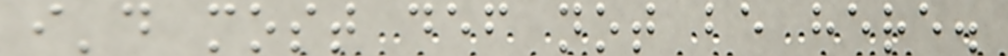i'd most def not be here.
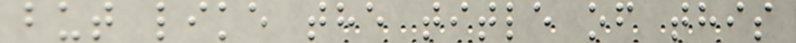but like the title of this
